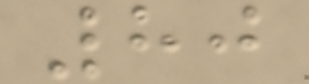80
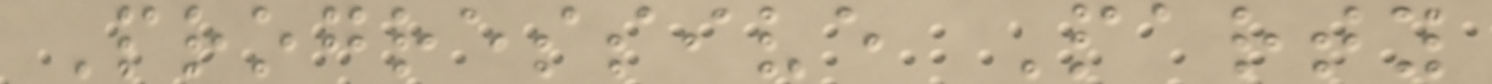Progressive Party
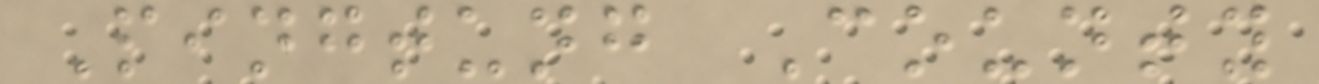Pingtung County
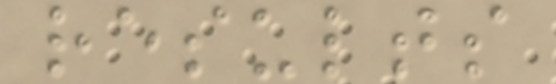results
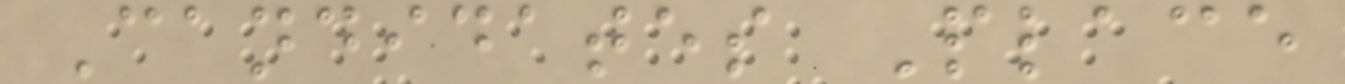Candidates Place
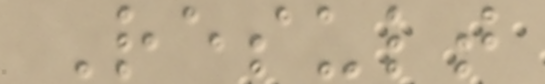Result
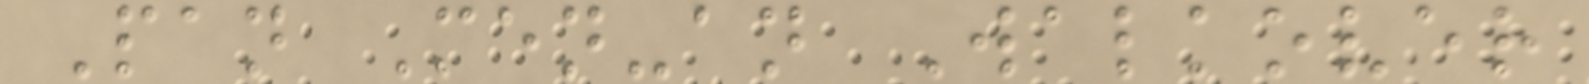Pan Men-an Walkover
